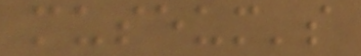museum's
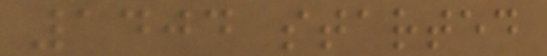1404 started
